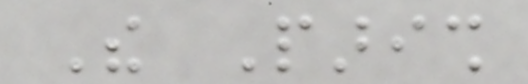The Parish
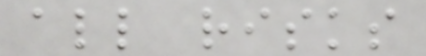all risks
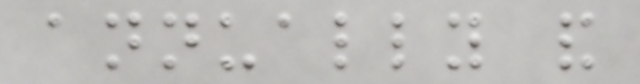annually and
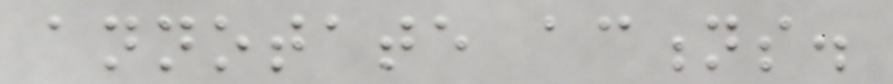annotate actions.
